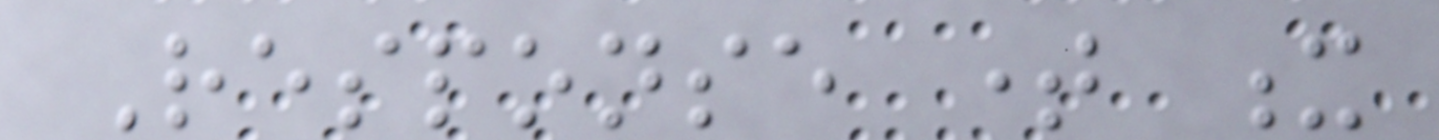Response time x
